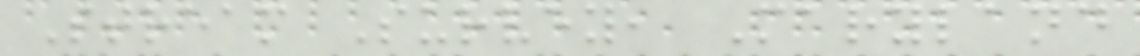Stream Survey, Maryland
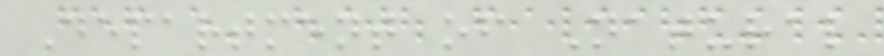Department of Natural
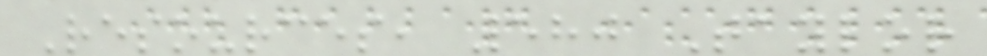Resources, 580 Taylor
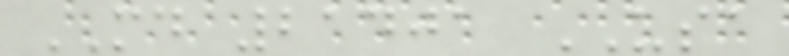MD 21401 USA
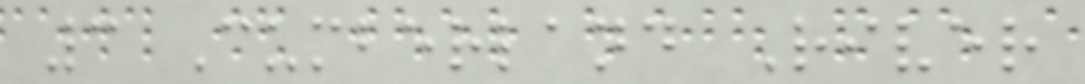3 Cumberland River
